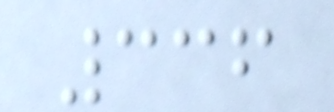336
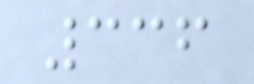336
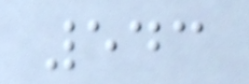543
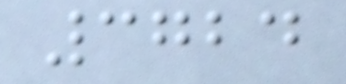3724
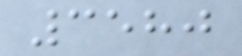3580
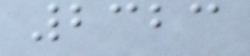2323
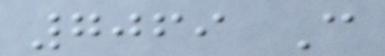7069 C
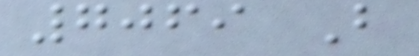7069 B
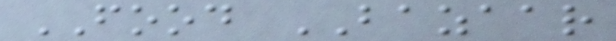FOOD BAZAAR
